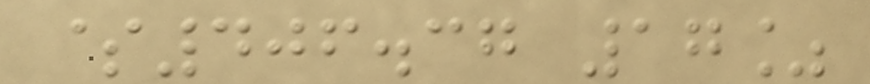$406.37 17%
